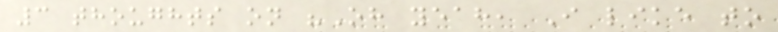3 thoughts on "Oh yeah, I like to
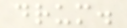drum.
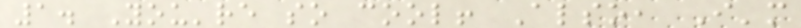1. You're so cool! Also, I'm
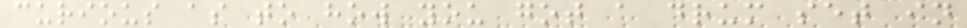curious as to how you got a drum set in
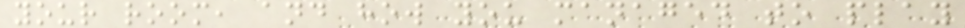your room, and how you managed to play
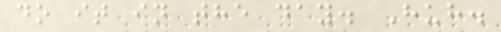do it in the day. Huh.
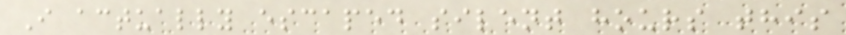I actually escaped silent hours this
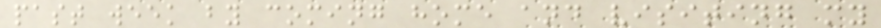past week by coming home and visiting my
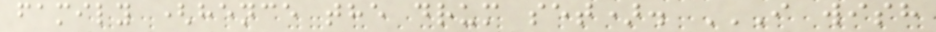family (hence the drum set). I WISH
